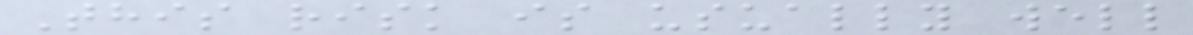This risk is usually well
